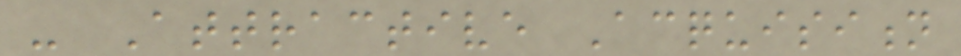- Attractive Acquisition
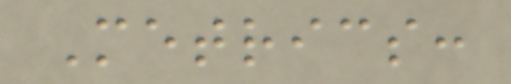Metrics:
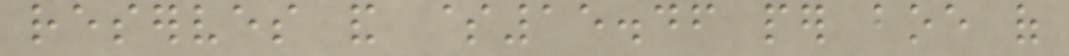reserves and $15.46 per boe of
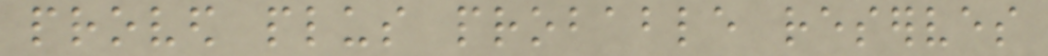proved plus probable reserves
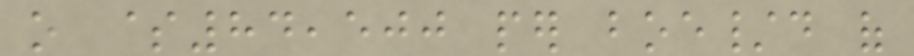o $84,500 per boe/d of
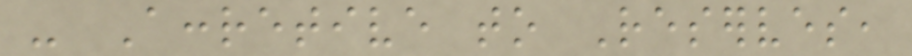- Accretive to Reserves,
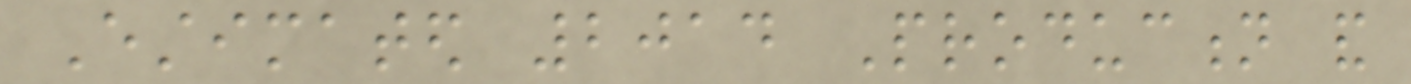Estimated 2014 Production and
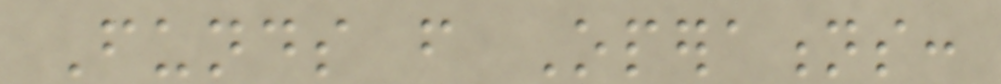Funds from Operations:
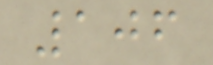106
